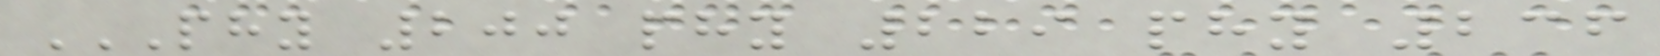PHY 200 PHY 229 PHY 236
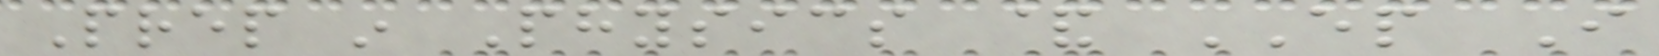Prep in Physics & EP I
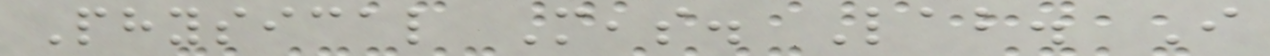Physical Meas. Lab. I
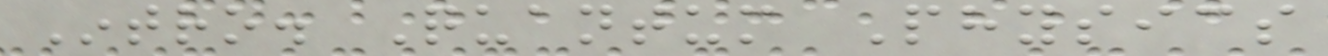Intro. Quantum Physics
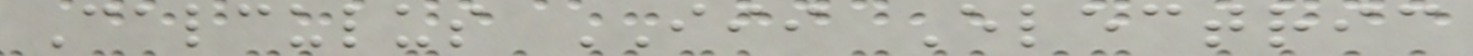Calculus III Electric
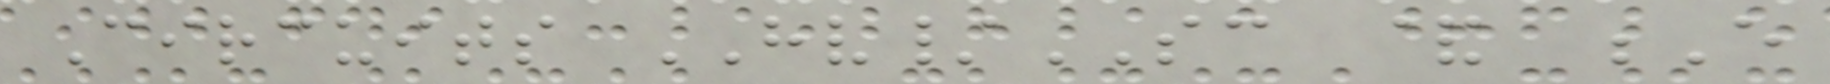Circuits HV/SC & E
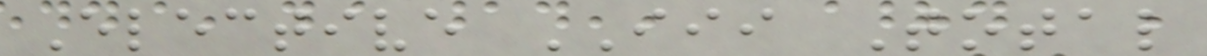Elective III Total
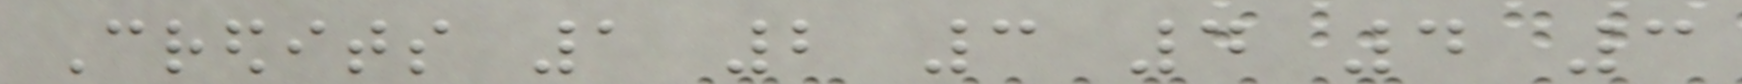Credits 1 2 3 4 4 3
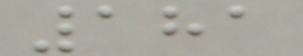181
